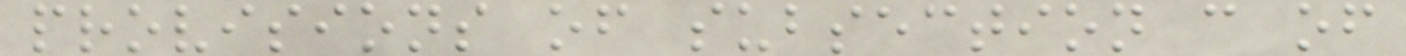provisions of subsection c of
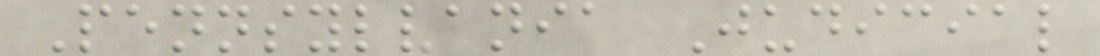Pennsylvania Judicial
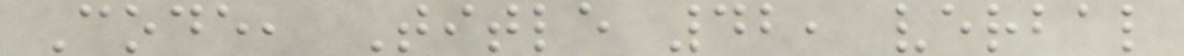Code, Title 42, verbal
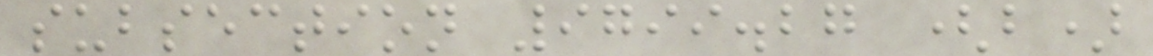subsection 9799.27 (b)
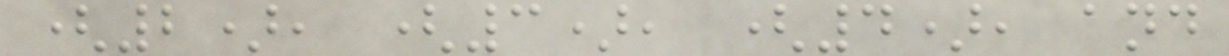(2), (3), (4), and
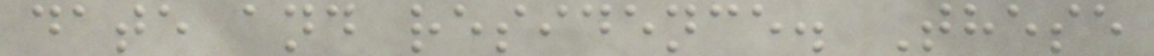date and residence. These
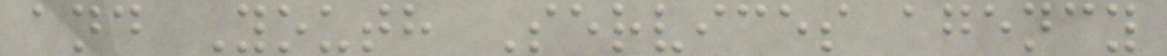and Youth Services agency
